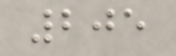205
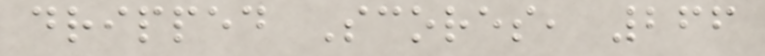dripped Scores, 266
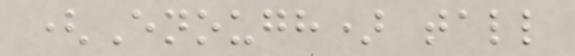(Enough) tall
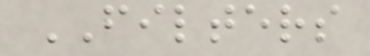FILTERS
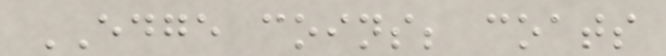EDGE coins; coats
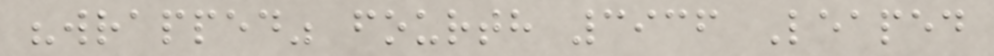"wrapped" fourth 3936 Leaped
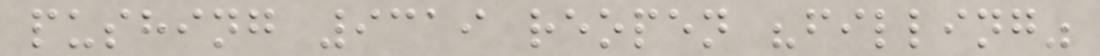pushing 9319 reopen "filling"
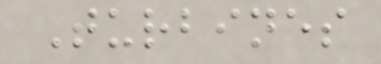Turbines
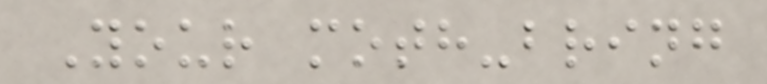Your moth-bring
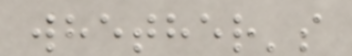whether's
